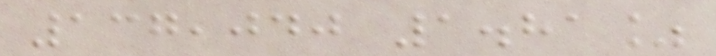137,040 1.81%
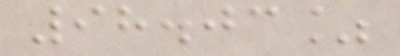98.03%
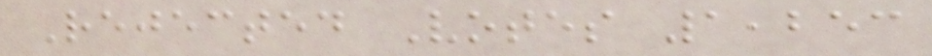Rejected Votes 1,253
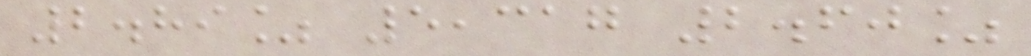2.89% 5,317 2.60%
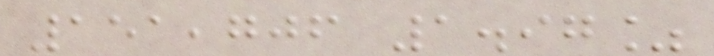151,706 1.97%
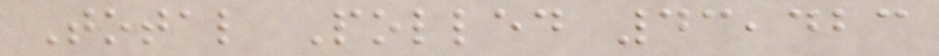Total Polled 43,423
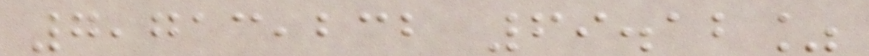7,713,232 69.12%
